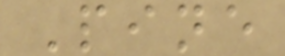Pine
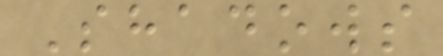Shadows
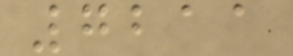7211
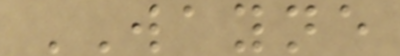WAYNE
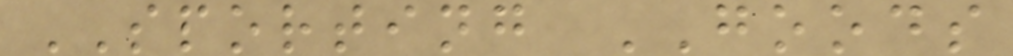SPORTING GOODS
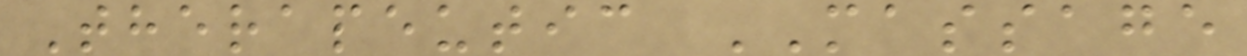Therapeutic MASSAGE
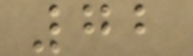72
